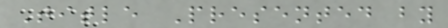Title Presented by
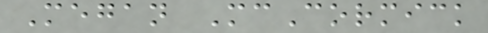Megan McCormick
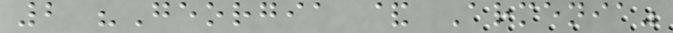2 "Georgia & Armenia"
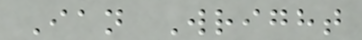Ian Wright
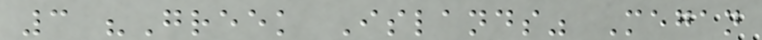3 "Greek Islands" Megan
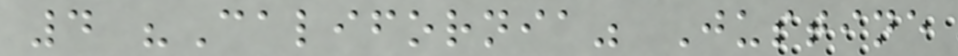4 "California" Justine
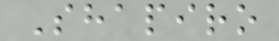Shapiro
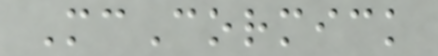McCormick
